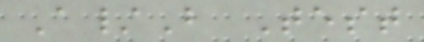A/B Test
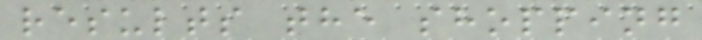results the shopping
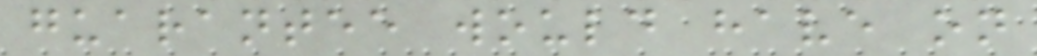guarantee would have on
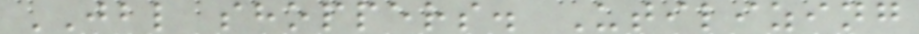JBL shoppers. Utilizing
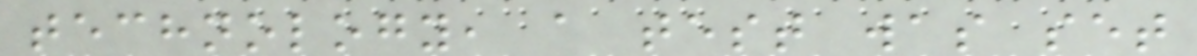technology, a test was set
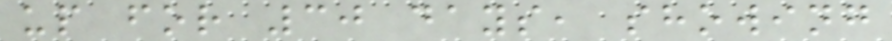up for 30 days, showing
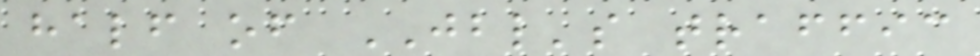half of JBL's traffic
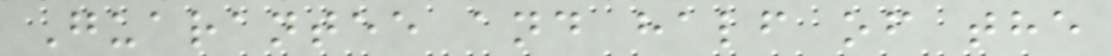Guarantee and half of the
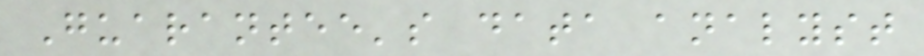Guarantee's data analyst
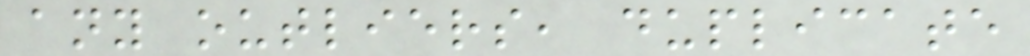any outliers, duplicate
